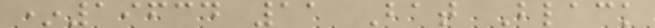*19634 11 Bat Black
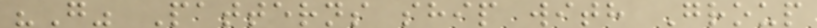"G" Patterns ship with Group
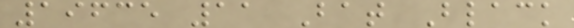19635 11 Bat Black
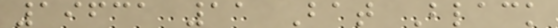19631 11 Bat Black
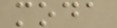moda
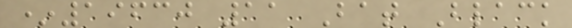*19630 11 Bat Black
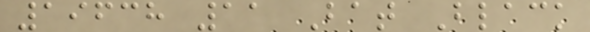19638 11 Bat Black
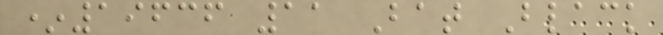*19636 11 Bat Black
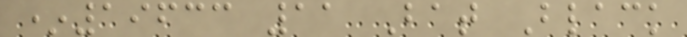*19633 11 Bat Black
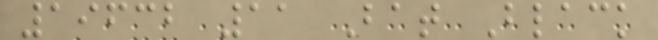19632 11 Bat Black
